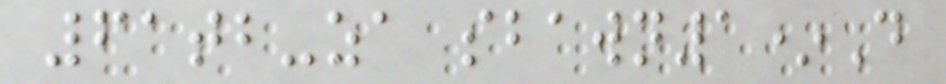61tb-za sbawn1*D
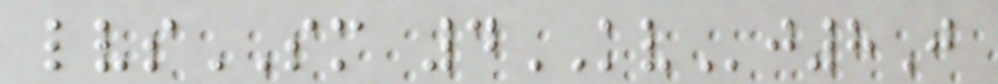lvsSM 4KVj8J
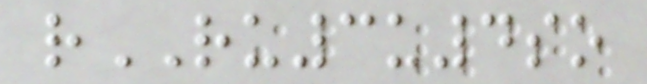rRU3u4so
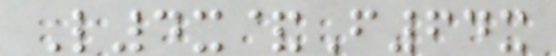L4x&F64x
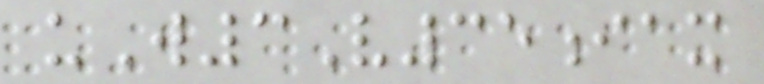uW3V35iax
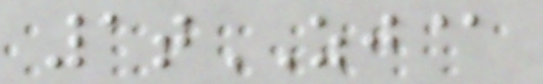1tZJ@
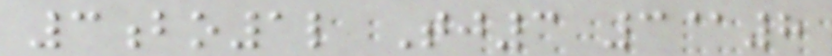3bo1l Tj3 3@8
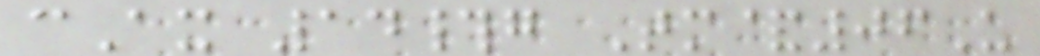cAx 14#g Tm&06U
